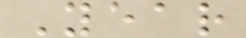Year
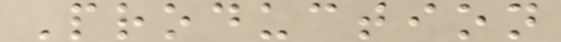Production
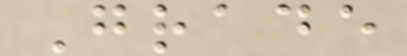Grade
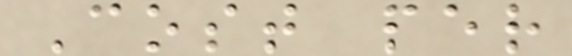Cost per
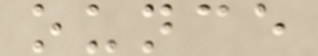ounce
